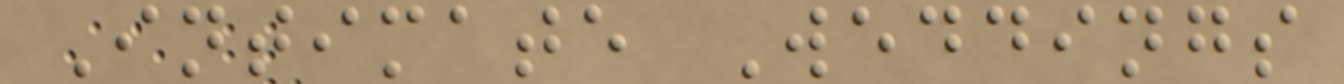Intimate Weddings
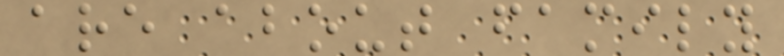are about family
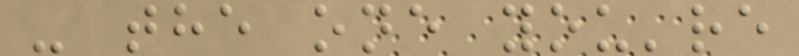- the one you're
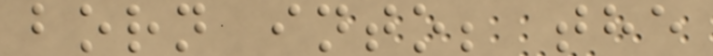born into; the
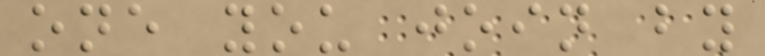one you join by
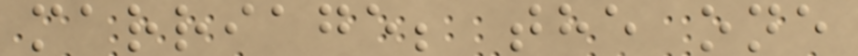marriage; the one
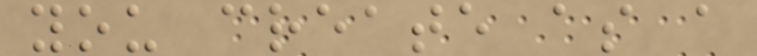you create as a
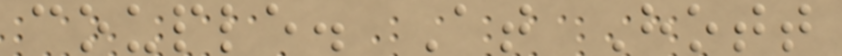couple. At Hott
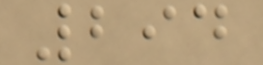294
